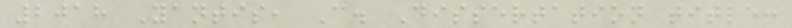2018 Yantis, C. Dissertation title:
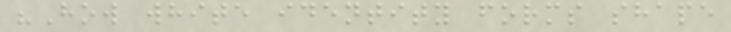"How white identity forms shape
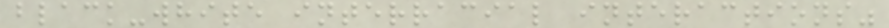black-white interracial interactions"
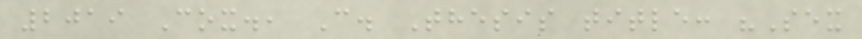2019 Cox., C. Thesis title: "Sex
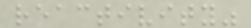reactivity"
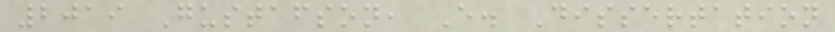2019 Gustafson, E. Dissertation
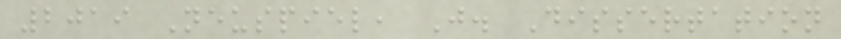2019 Neuspiel, J. Dissertation
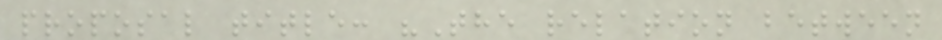proposal title: "The relation between
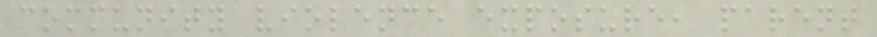community violence exposure, parent
